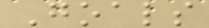Goals
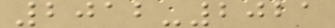2012-2021
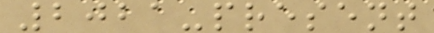2021-present
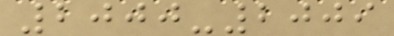2000-2009
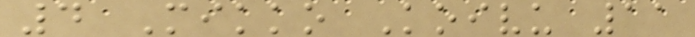4 Mikko Koivu 11
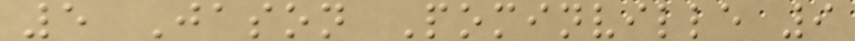5 Jason Pominville 9
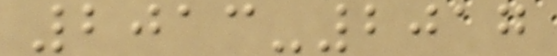2013-2017
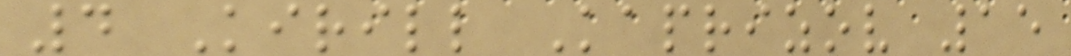4 Kirill Kaprizov 15
